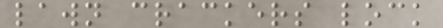lawn crackers lock
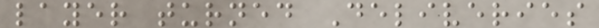layer turned Deliveries
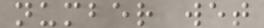number wet
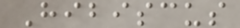Hibiscus
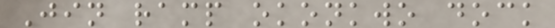Jin ramp okonkwo dock
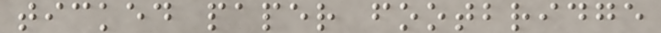ticked paper footbridge
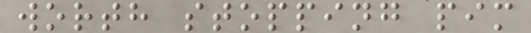worth stopping pim
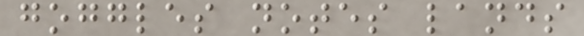goggles notes lands
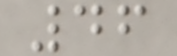46
